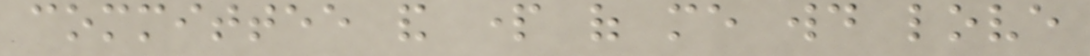committee and part of me would love
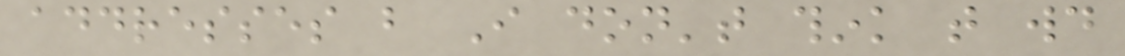addresses but I don't think that would
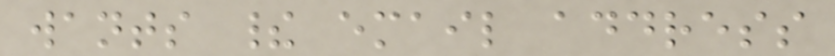wants their email address
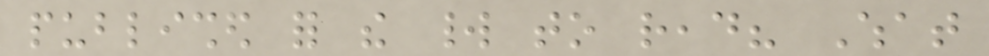published for the world to read? What
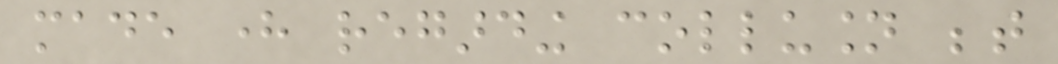made here regarding collusion between
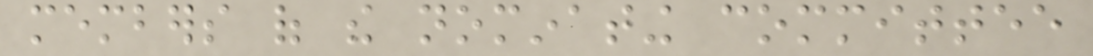members of the nominating committee
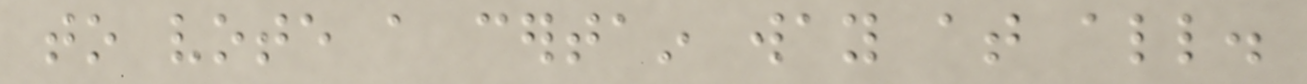to vote a certain way at all.
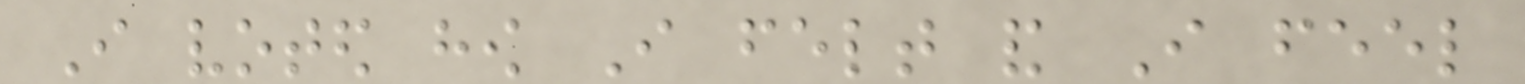I voted how I felt and I feel
